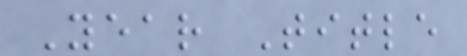Year Title
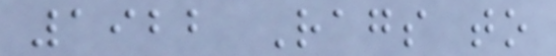1922 Rags to
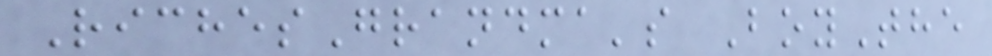RichesGrandma's BoyThe
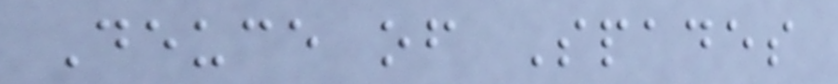Deuce of Spades
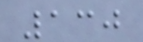130
